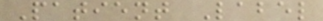Patient Label
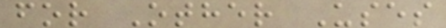for Other Uses
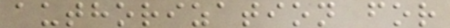authorization for
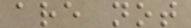are not
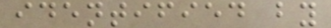identified by
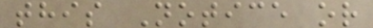this Notice or
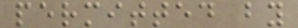permitted by
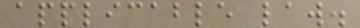applicable law.
